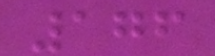176
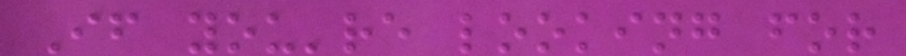If you're looking for
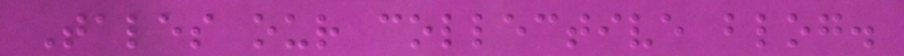Tales our collective blog.
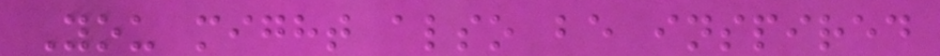You might also be inspired
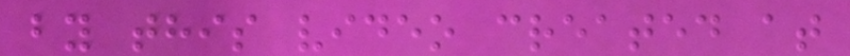by this video created at
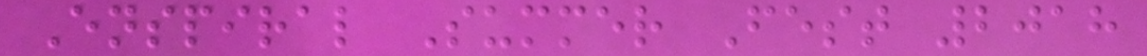Enspiral Summer Fest 2018
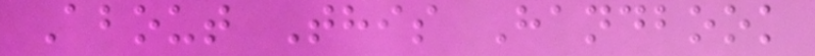About This Handbook
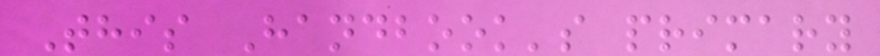This Handbook's primary
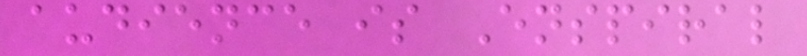audience is Enspiral
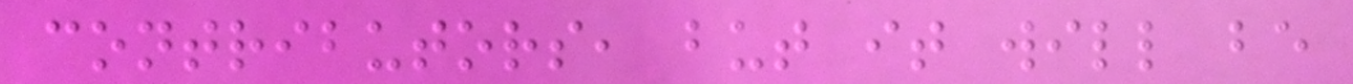contributors, but it will be
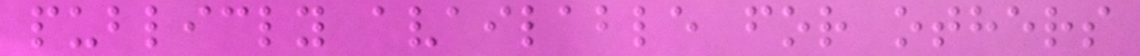publicly available for others
